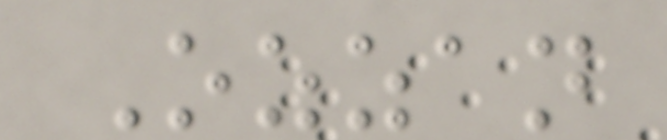Ozzan
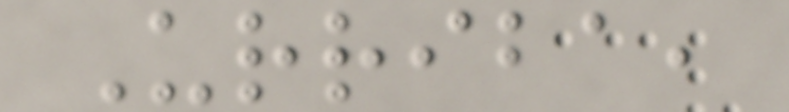Urriba,
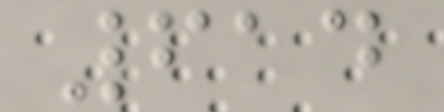614
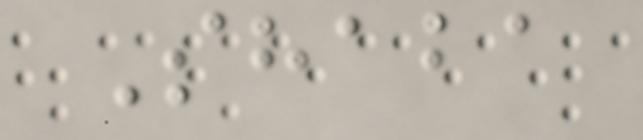Shaba
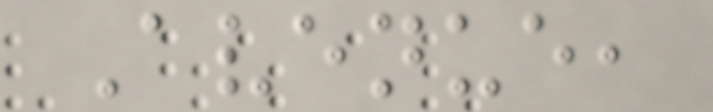Avenue,
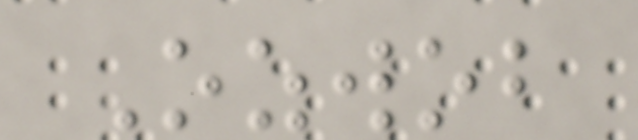Ozwob
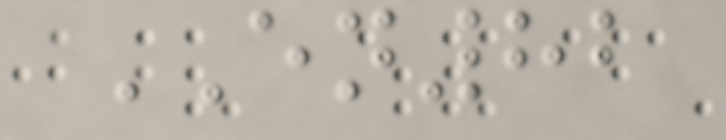EN82
